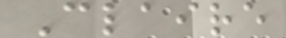Claire
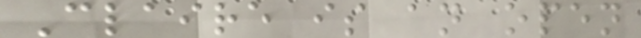Claire is an open
